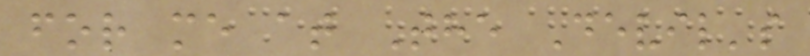for me at The Devil's
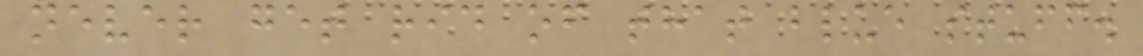never get rid of that blue stuff.
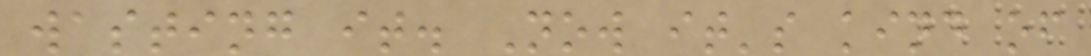wasting it. Now it's kind of
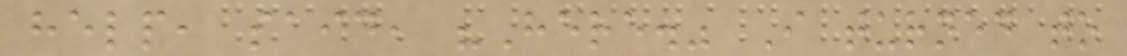help, said, "Here." I turned to
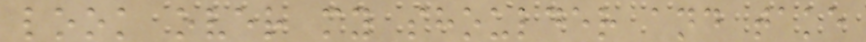look over my shoulder and take
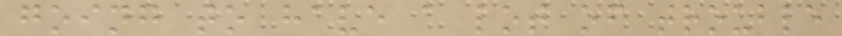going to have a lot of trouble
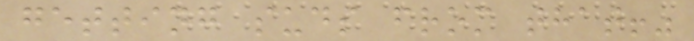getting suds from that!"
